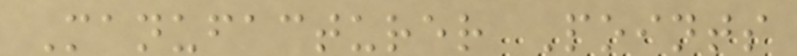Manufacturer Points
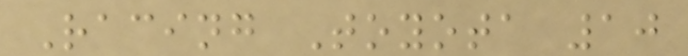Racing Toyota 10
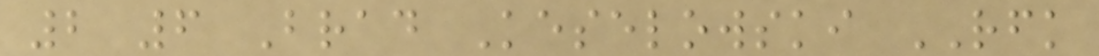2 6 Brad Keselowski RFK
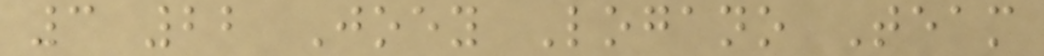3 22 Joey Logano Team
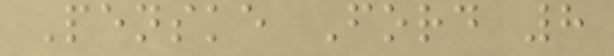Penske Ford 8
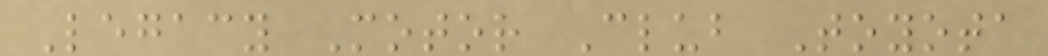Legacy Motor Club Toyota
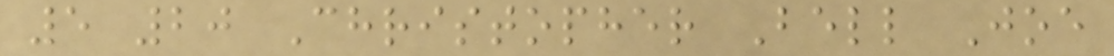5 20 Christopher Bell Joe
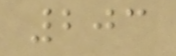203
